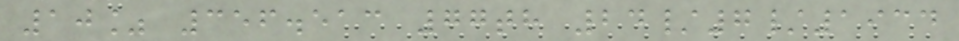10% 356.513 77th 24/7/1934
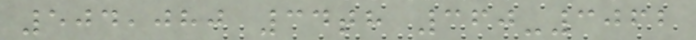504,080 34th 360-3062
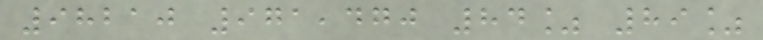98210 971,470 84% 89%
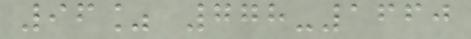96% 778-1660
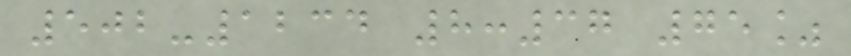502-1234 8:37 75%
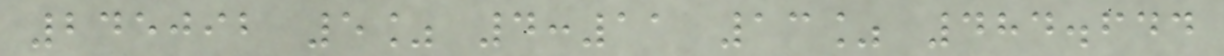245092 5% 4:11 13% 484.644
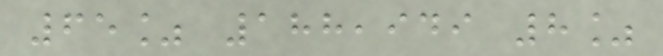65% 188,949 8%
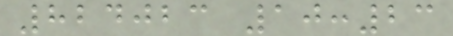824023 10:23
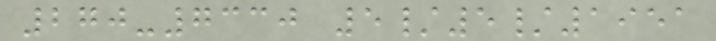270-7330 5/5/1951
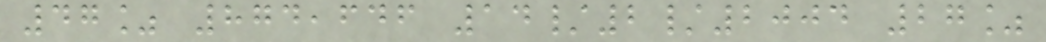47% 874,646 14/2/2004 27%
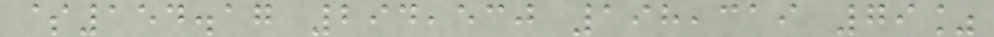$154.17 294,530 198,319 79%
